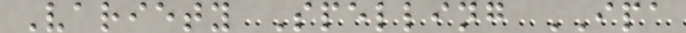Variety Spelling IPA
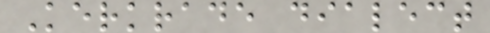Kerkrade dialect
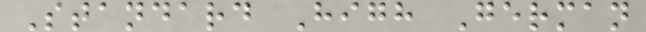Standard High German
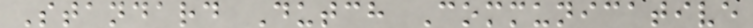Standard Dutch Communicative
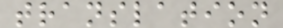translation
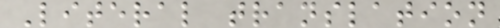Literal translation
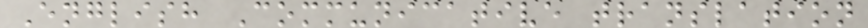English Communicative translation
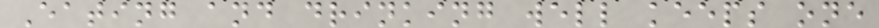Eating and drinking well keeps one
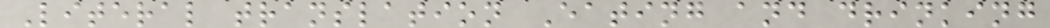Literal translation Eating and drinking
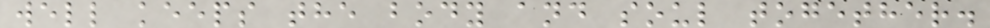well keeps the body and soul together.
